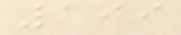199
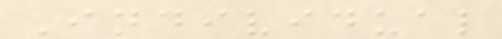Individual
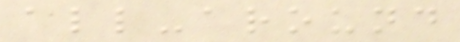all-around
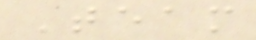Team
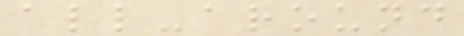all-around
